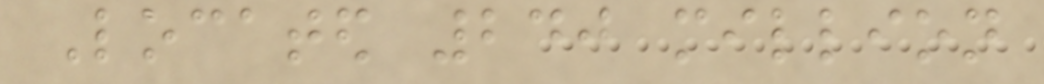Located 240 million
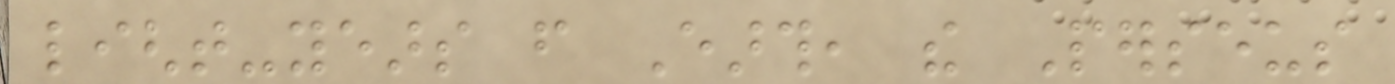light-years from Earth, the Perseus
